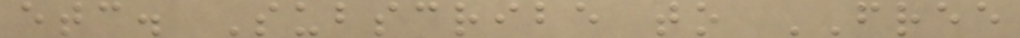etc. Subscribe to FREE
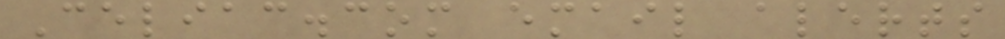Celiac.com email alerts
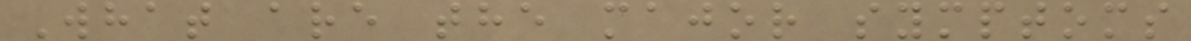What are the major symptoms
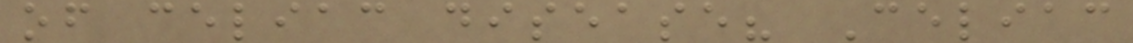of celiac disease? Celiac
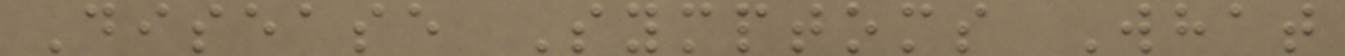Disease Symptoms What
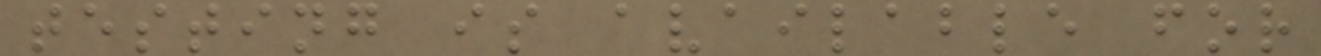testing is available for
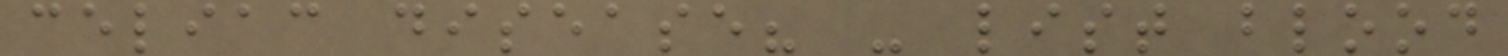celiac disease? - list blood
